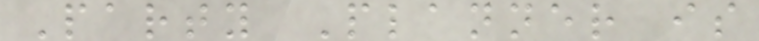Party Planner is
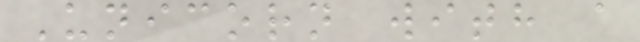Unicorn with a
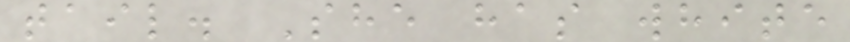tail. She has white
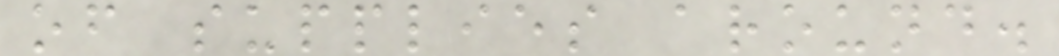of supplies around.
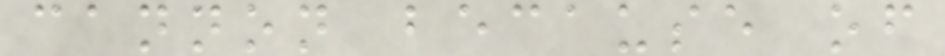cannon because of
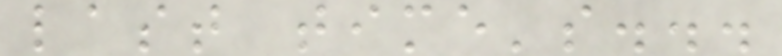last time's...
